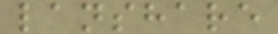lanshare
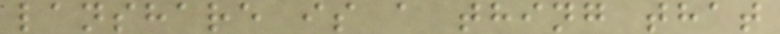lanshare is a thing that
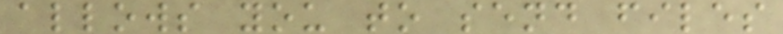allows you to send files
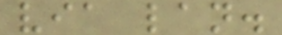via lan.
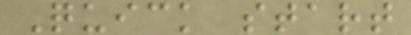Quick start
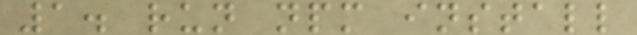1. run npm install
